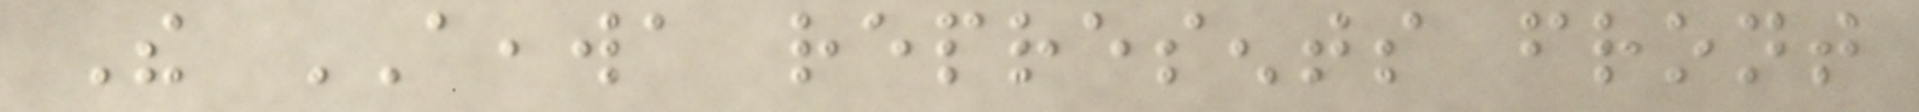The AEAWA represents front
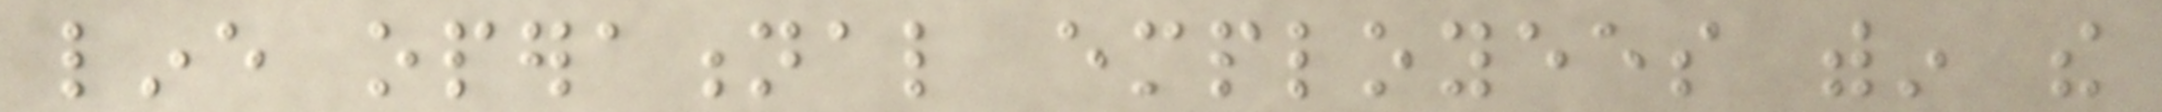line operational employees within the
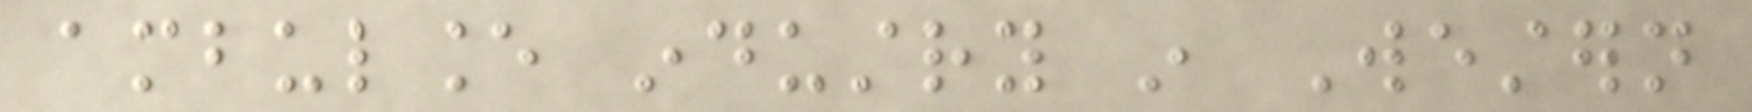ambulance industry in Western
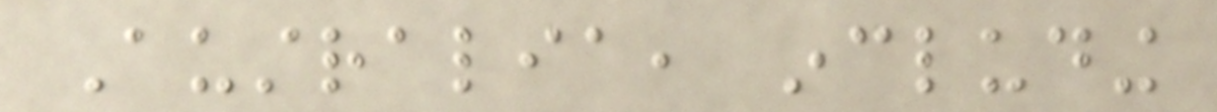Australia, including
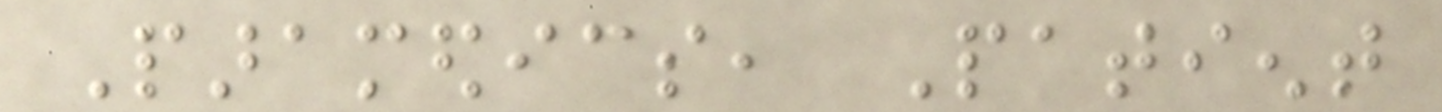Paramedics, Patient
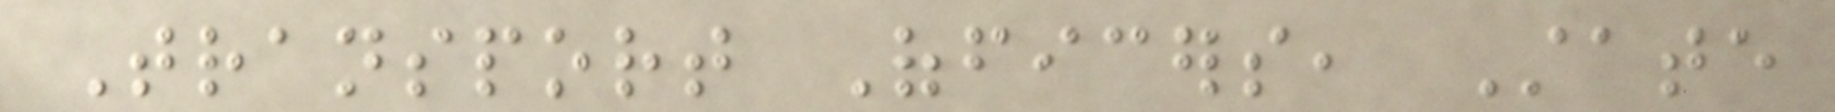Transport Officers, State
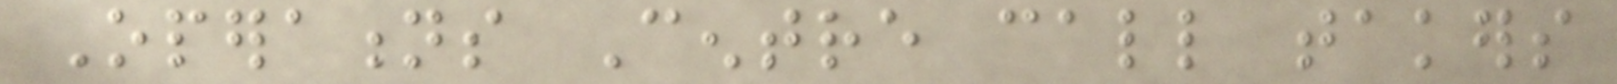Operations Centre call takers
